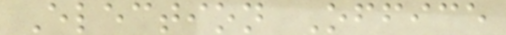Election Office
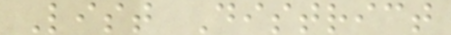List District
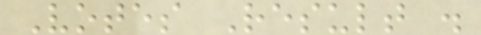Votes Result .
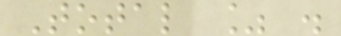Total % .
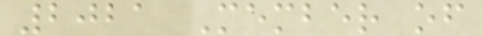2021 Member of
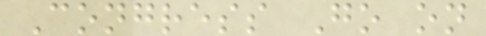Congress Go on
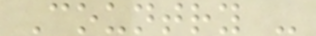Country -
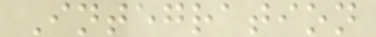Integration
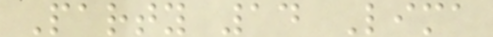Party 14 Lima
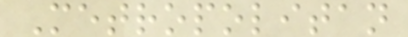Metropolitan
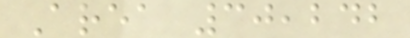Area 30,242
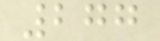277
